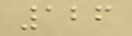126
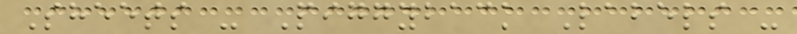Sheets - Piggyback Labels -
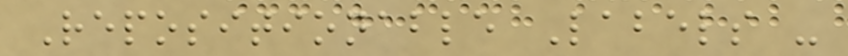Repositionable Labels -
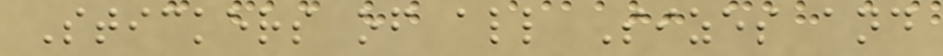Stickers of all Sizes and
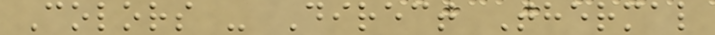Colors - Direct Thermal
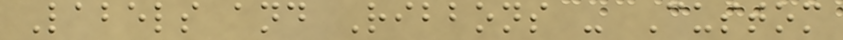Labels and Ribbons - Custom
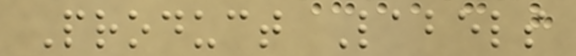Product Labels
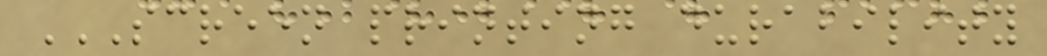SCREEN PRINTING DURABILITY
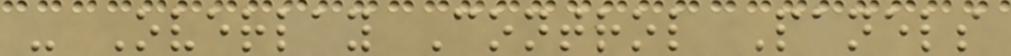- Overlay Control Panels
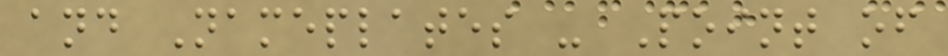and Nameplates - Point of
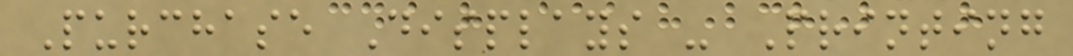Purchase Displays - Printing
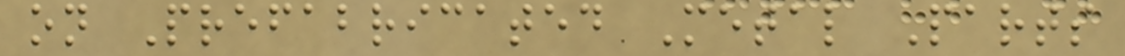on Prefabricated Metal Parts
